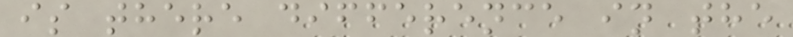is there difference in the
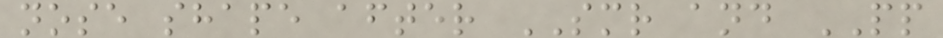nose shape after SMR and PP
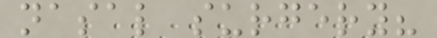nasal surgery?
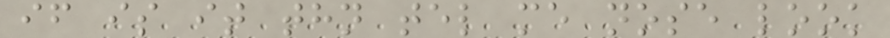if is it thn tel me nose look
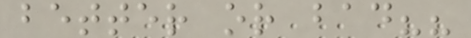better or bad??
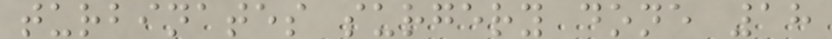turbinates surgery done 18
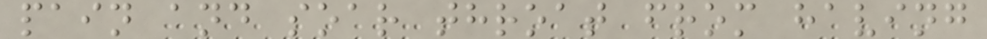pain and soar throat from having
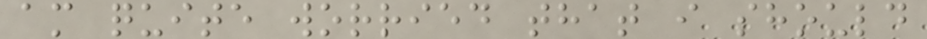am quite worried that i should
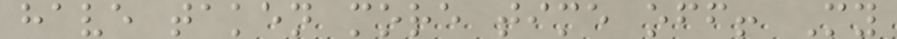have taken more time off! My
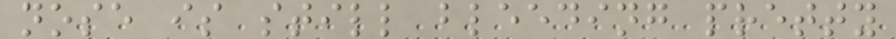nose is still bleeding pretty
